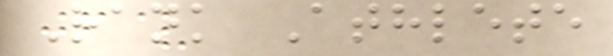Rank Athlete
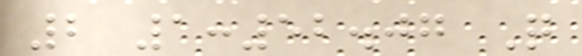2 1:52.07 Q
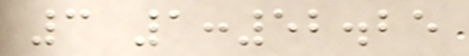3 1:52.25
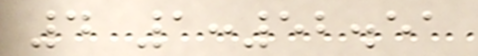4 1:52.51
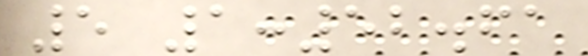5 1:52.61
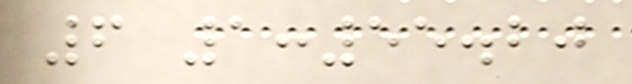6 1:55.20
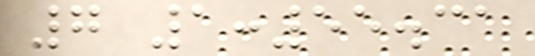7 1:55.31
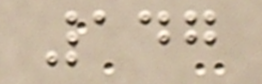147
